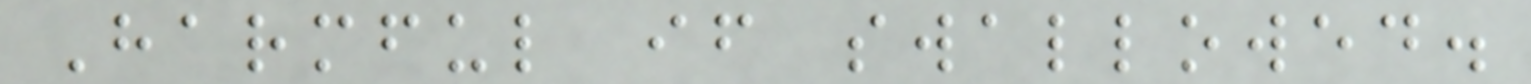Harmful if swallowed.
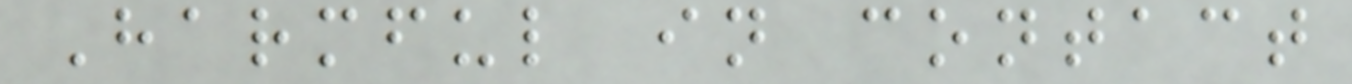Harmful in contact
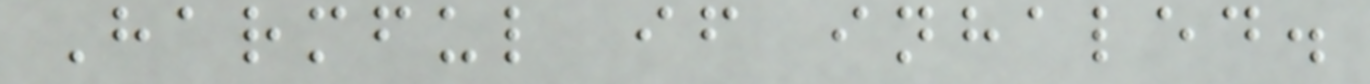Harmful if inhaled.
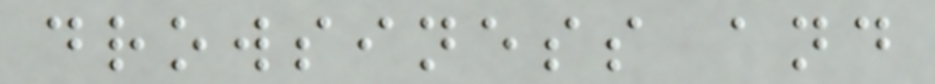drowsiness and
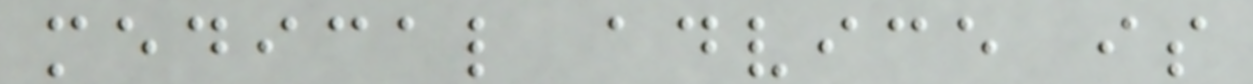medical advice is
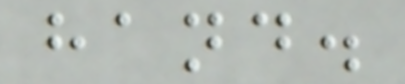hand.
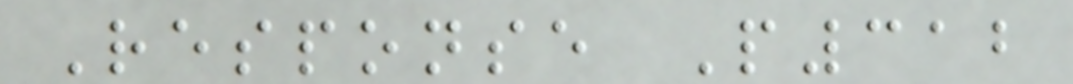Response P312
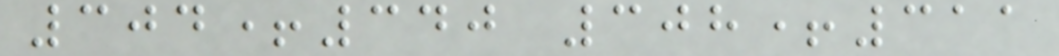304+340 308+311
